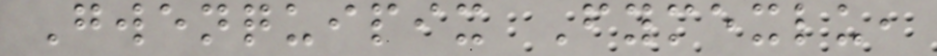Gwenquipix Fymexlu,
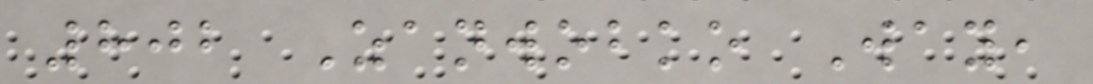802 Zanwobko Way,
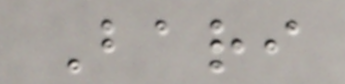Bari
